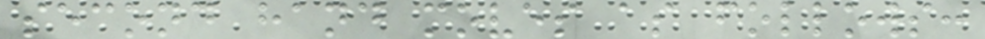second hand moves as follows:
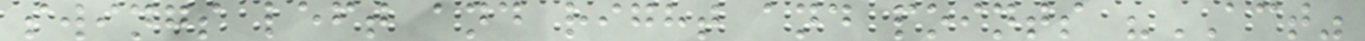swings left and right and points "ACT"
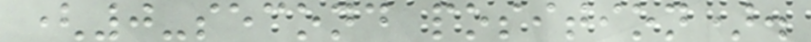(0-second position).
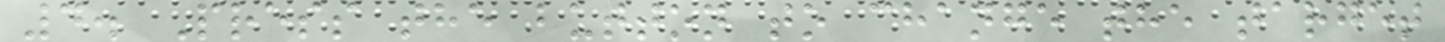4. Press the button to change the target
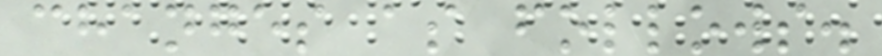changes as follows.
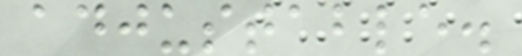adjustable.
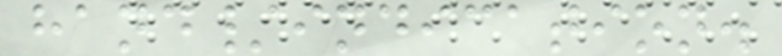hand/indication.
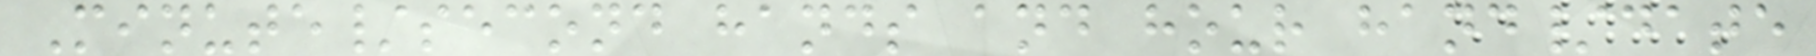Minute/second hands and hour hand/date
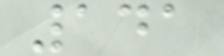141
